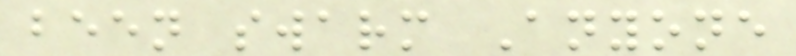been swarm Anyone
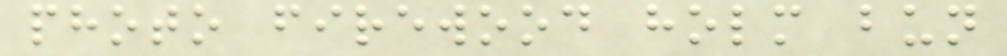photo firewood holm bun
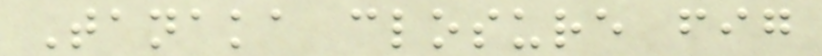Tanaka closure fig
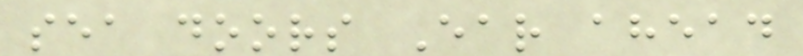sea doors Ear ahead
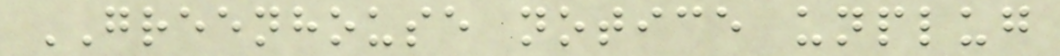GREENHOUSE notice unplug
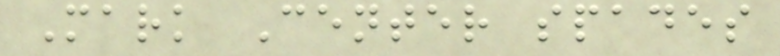Mark Center spades
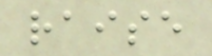raise
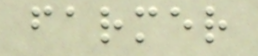farmer
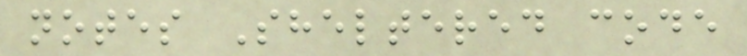notes Sheltered code
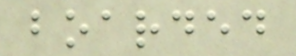boarded
